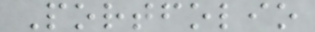Portfolio
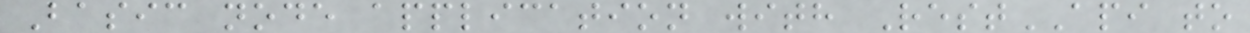Basic node application with RestAPI to
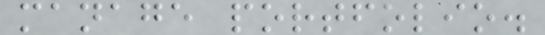manage portfolio.
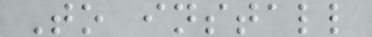To install
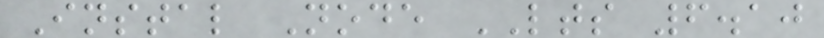Instal Node LTS 6.10
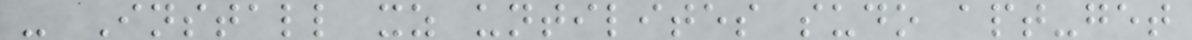- Install xz untilites sudo apt-get
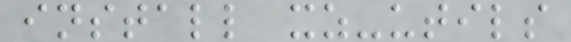install xz-utils
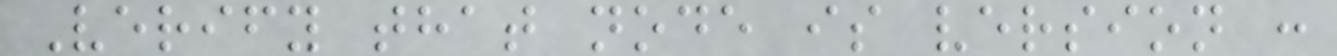Verify that node is version :
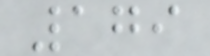179
